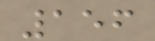156
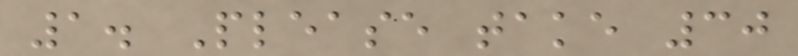1. Please take 30
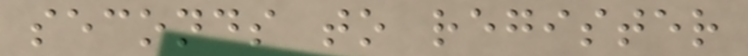seconds to register
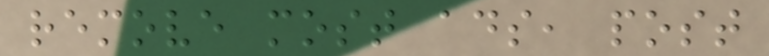remove most ads, post
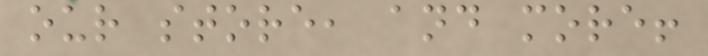our store, and more!
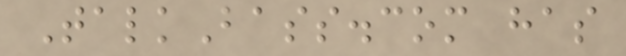TalkBass.com has
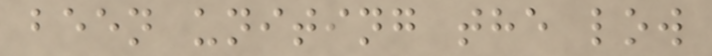been uniting the low
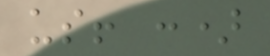us! :)
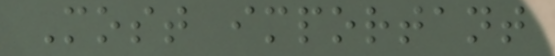Most important
